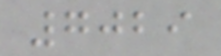7029
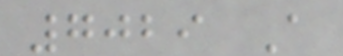7029 A
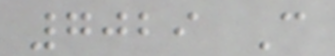7029 C
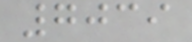7039
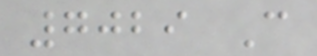7029 C
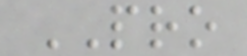PRO
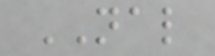NAL
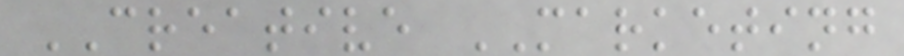CREATIVE MARKETING
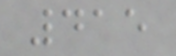415
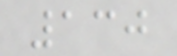130
